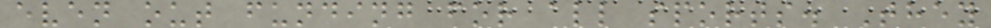even out funding for all sports. They
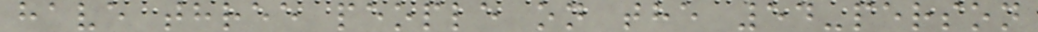have three people on the 54-person
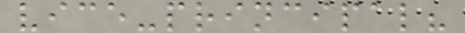vice-principal?
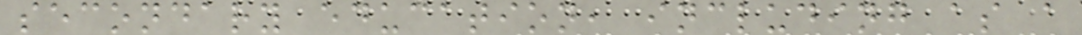secondary education, including as a
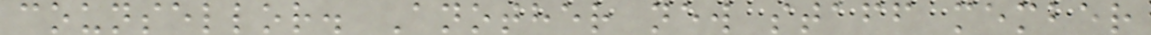counsellor. Another new staff member
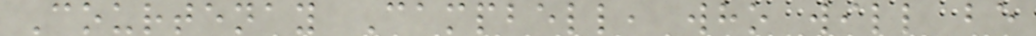Courtenay Campbell, who will be
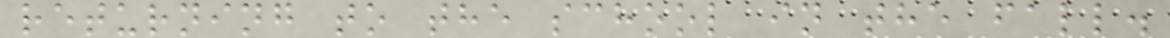returning to the school in the fall.
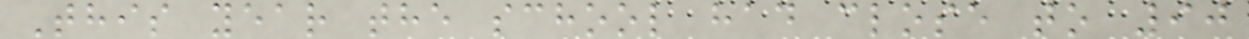This year the school had close to 90
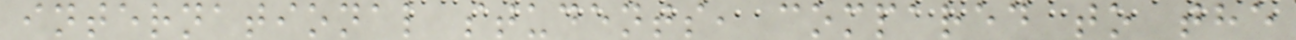international students, compared to the
